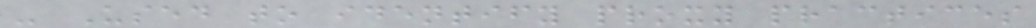- Used to identify proxy practices
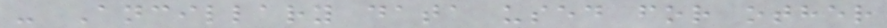- Ancillary data used for other
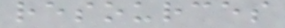resources
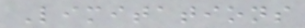Limitations
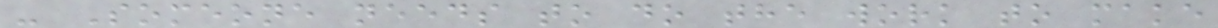- Someone needs to do the work to make
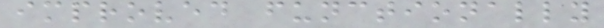improved functionally
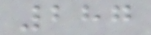287
